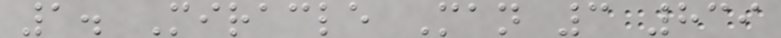1. Miracle Man 3 839
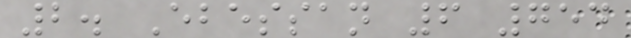2. Ebessan 6 754
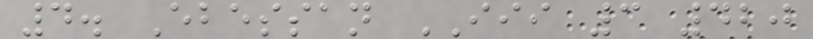4. Ebessan III 3 420
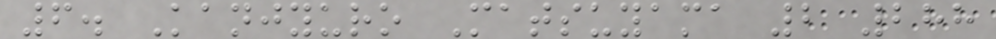6. Kanjyuro Matsuyama 2 288
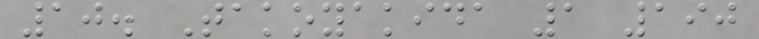10. Takoyakida 1 190
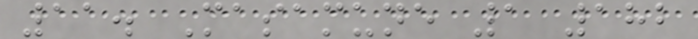11. Masamune 1 182
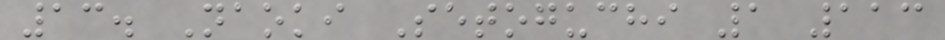13. Naoki Setoguchi 1 113
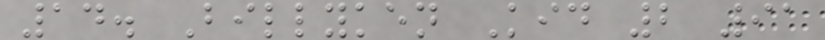14. Billyken Kid 2 91
